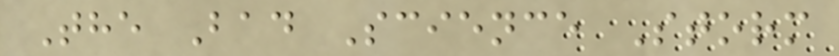The Bad Science Storm
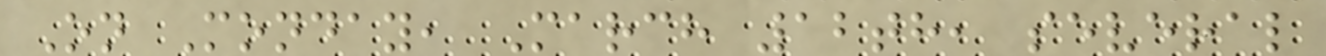On Monday, March 12th, several
